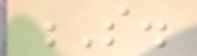S.
